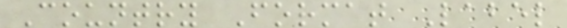Country Format Label
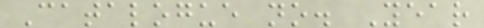Catalogue no. Year
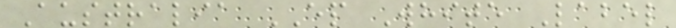Australia EP White Label
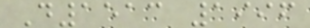D1513 1996
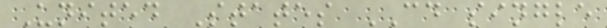United States CD single
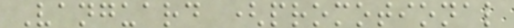Vanguard (promotional
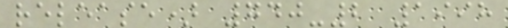release) 740-2 1998
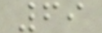69
